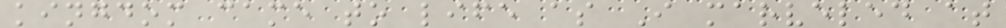kingdom came to life as I marveled at
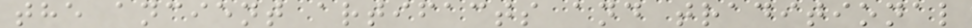the ancient artifacts and traditional
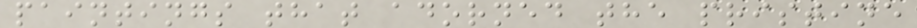paintings that adorned the pristine
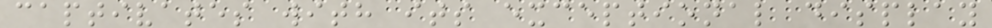captivates with its exceptional display
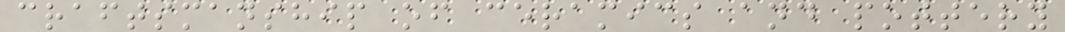craftsmanship of ceramics and pottery
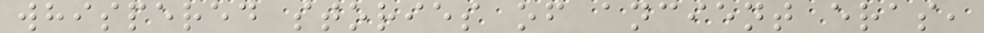whispered stories of ancient eras,
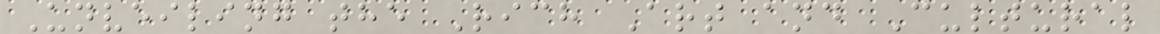Unveiling the Rich Art and Cultural
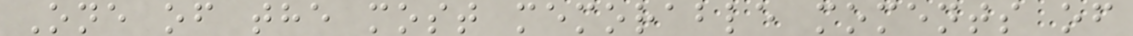One of the most memorable moments of
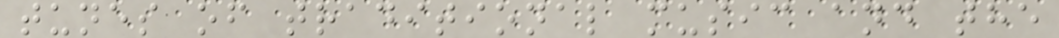tunes of traditional music and the
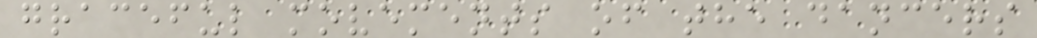graceful movements of the dancers
